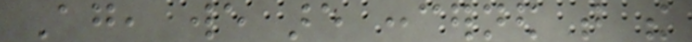Again, we are concerned that the
